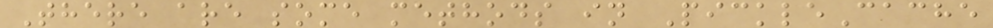There are some methods in PickleCache
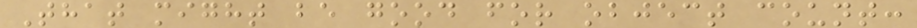That might be good for object count:
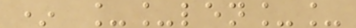* __len__
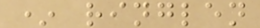* ringlen
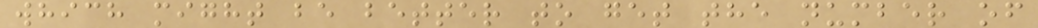which might be better to get the number of
